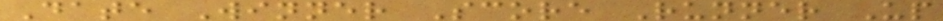Date Winner Score Runner Up
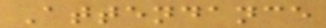Attendance
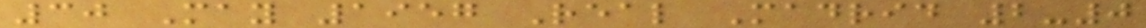30 May 1957 Real Madrid 2-0
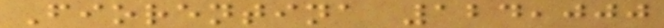Fiorentina 124,000
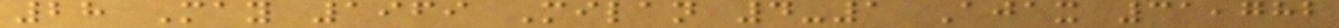28 May 1969 Milan 4-1 Ajax 31,782
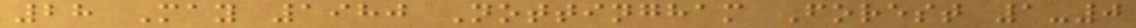28 May 1980 Nottingham Forest 1-0
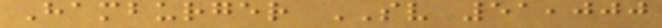Hamburger SV 51,000
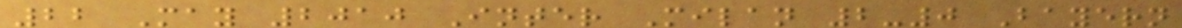22 May 2010 Inter Milan 2-0 Bayern
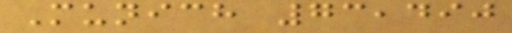Munich 73,490
